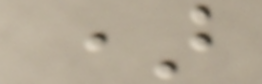)
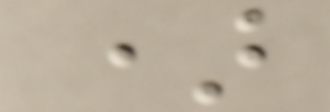)
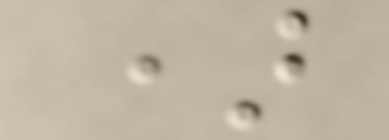)
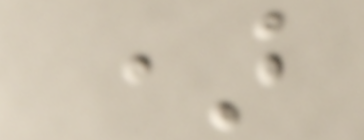)
